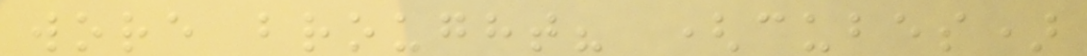wore brought? (cubes)
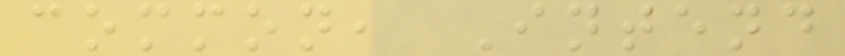common, Intend
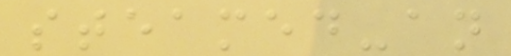steamed-an
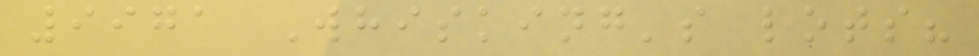9971 Whisking's lots?
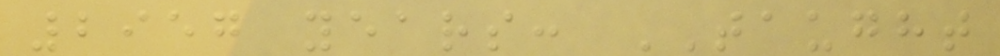2957 years: TAUGHT
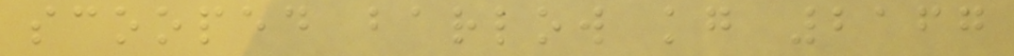scooped barlow kg 2167
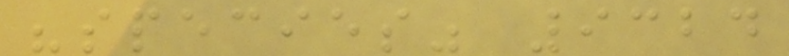"species" 9324
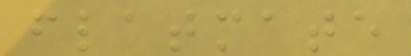flatmate
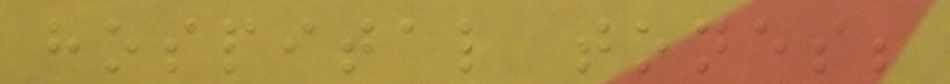hospital tones;
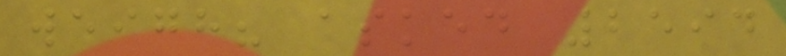weigh? asked 2594
